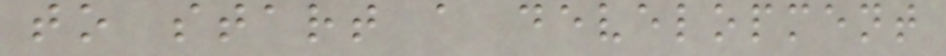to start a development
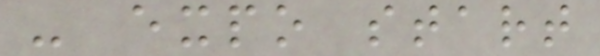- expo start
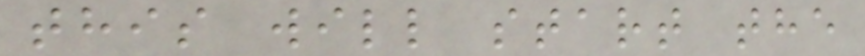this will start the
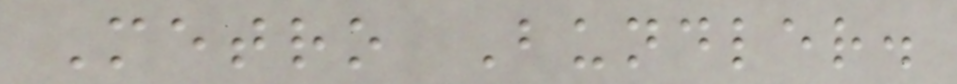Metro Bundler.
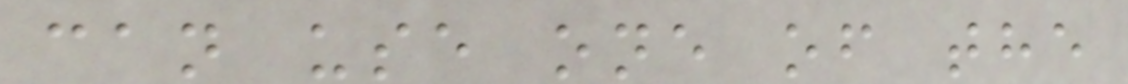can use one of the
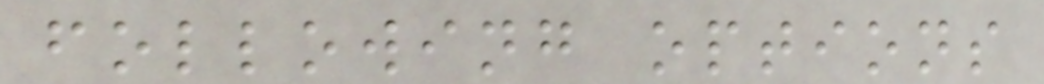following options
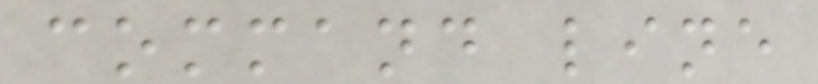command line
